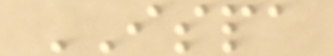ISPA
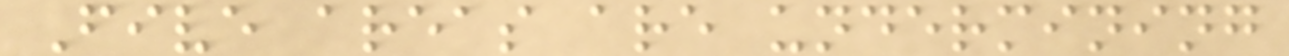Five areas are undermining
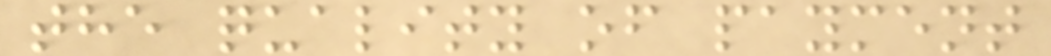the quality of payment
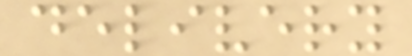delivery
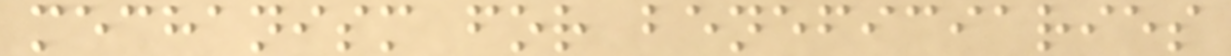mechanism for beneficiaries
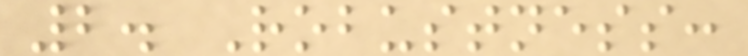2. Robustness:
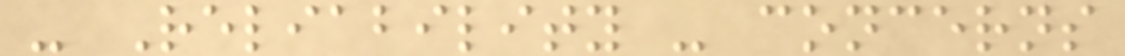- Reliability - concerns
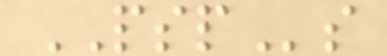PSPs
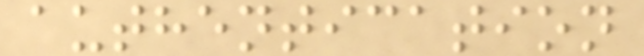authentication
